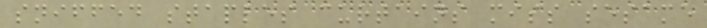sniffed staples curtains miss sesame
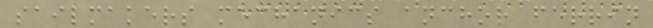sailmakers mechanics anchor ferrin
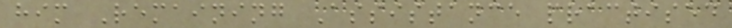him Remaining Assistance practised
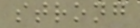strong
